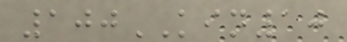100KIN10
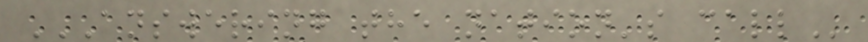ANSWERING THE NATION'S CALL
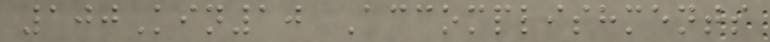100Kin10 Accomplishments
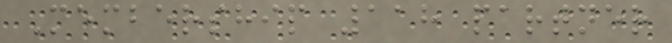Membership 118 partner
